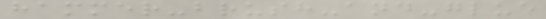hammer-brush-and-glue
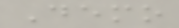Demo
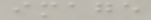image
